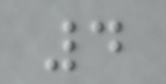4
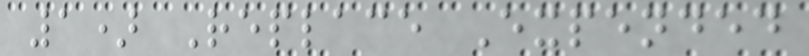1) Replace Expended
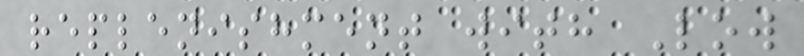replenishment with Low
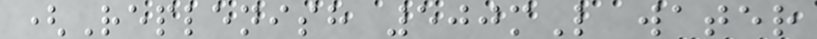(Replenish 500mL water
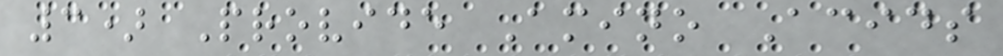3) Provide Amino Acids
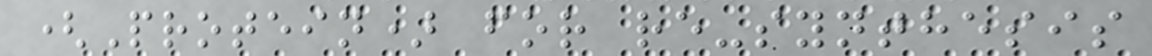(Protein) for re-synthesis
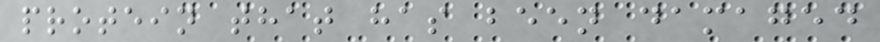protein that has been damaged
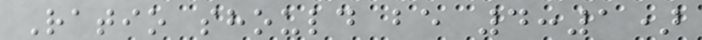Ratio should be 4:1)
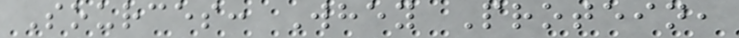Sources: Whey Protein,
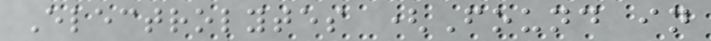Electrolytes (Found in
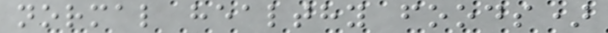normal healthy foods)
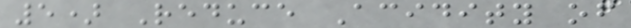5) Reduce Acidity of
